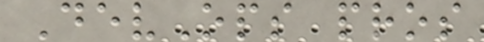DevOps pros
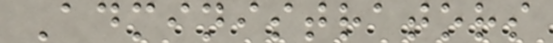Administrators
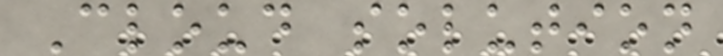Cloud solution
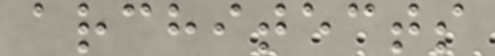architects
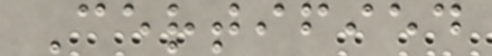Certified
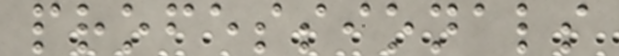professionals
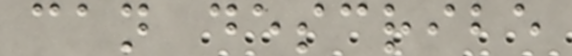can describe
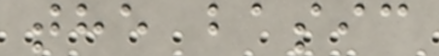the basic
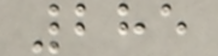285
